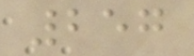257
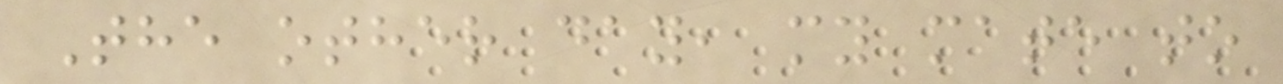The other day, my mate to
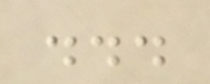...
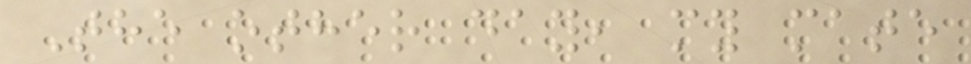The other day, my mate
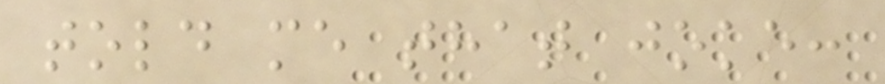told me that joke:
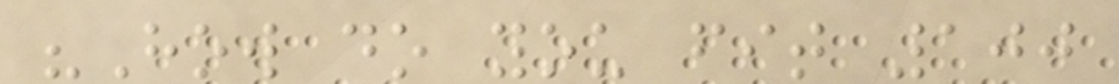"How do you fit 100
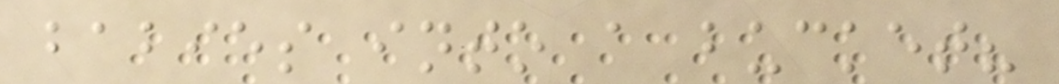babies into a bucket?
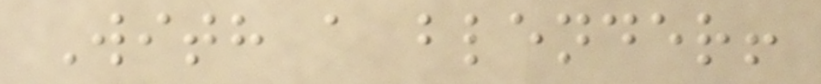With a blender!
